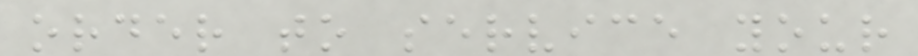order to service your
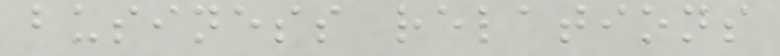business relations
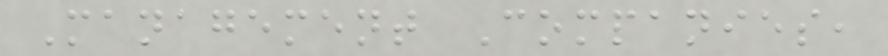Management Companies,
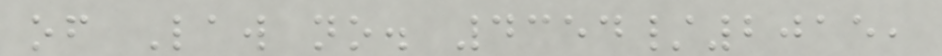of Law no. 4354/2015,
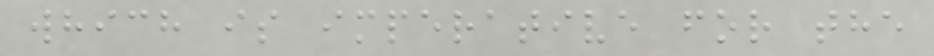which is imperative for the
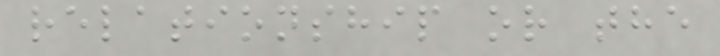relationship or the
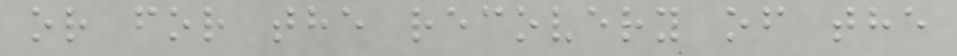or for the recovery of the
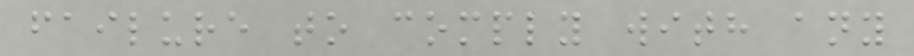failure to comply with any
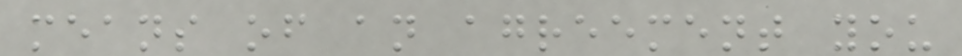means of an agreement you
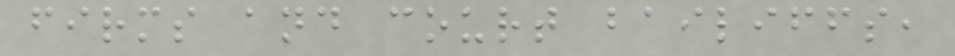firms and court bailiffs,
